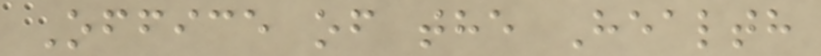Office of the Health
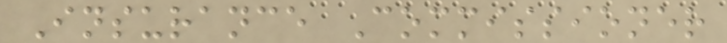Insurance Commissioner
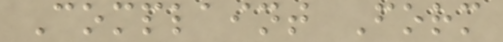Complaint Form
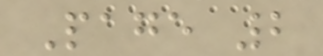Page 2
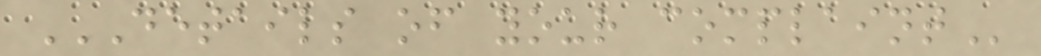DETAILS OF YOUR COMPLAINT
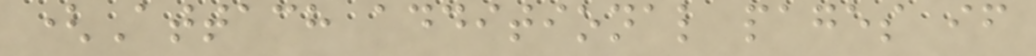(Attach additional pages if
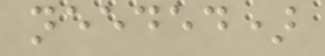needed)
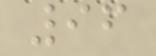96
